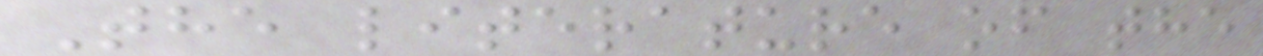The literature of the
